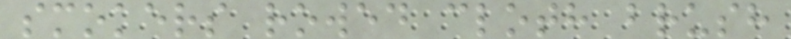smokers rowed cloth brush
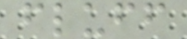fluff
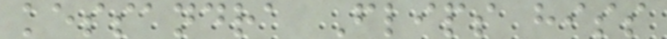kessandra Flips hiss
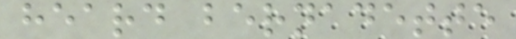heard bernadette
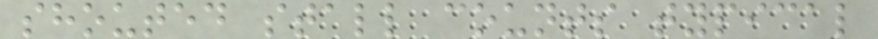shouted stall counts typical
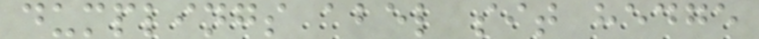dumplings abel sit hedge
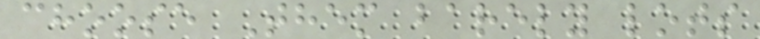choose Them barely lots
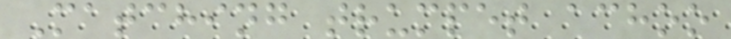Matching trumpet achoo
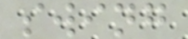swing
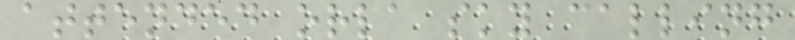attended orla sky calling
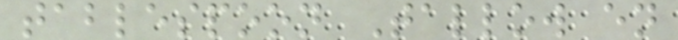tablespoon Tallow en
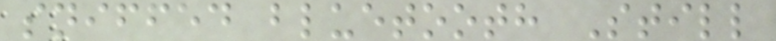sniffed bluetooth Still
